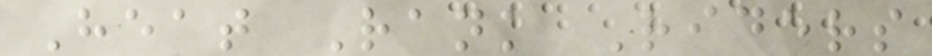Heat Rank Riders
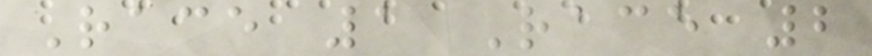Race 1 Race 2
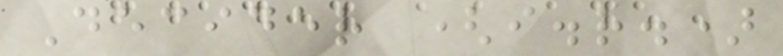Decider (i.r.)
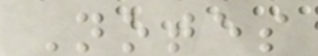Notes
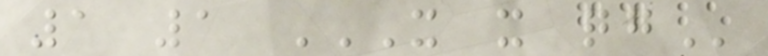1 1 X X QG
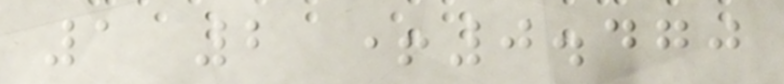1 2 +0.470
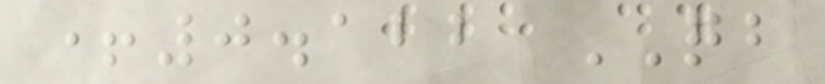+0.122 QB
